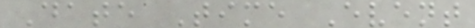Date Time Event
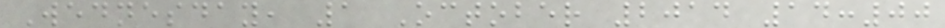Wednesday, 1 October 2014 14:00
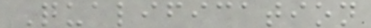Qualification
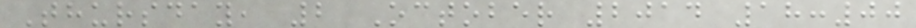Thursday, 2 October 2014 18:00
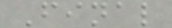Final
